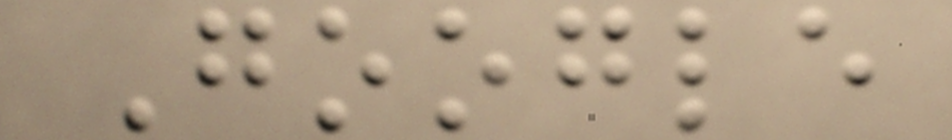Google
